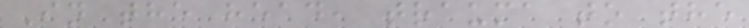In the head, trauma to the
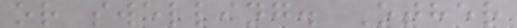or swelling. Other
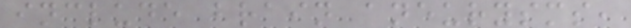include brain aneurysms,
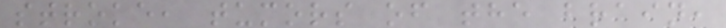stroke, tumors of the brain,
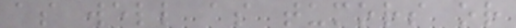as well as tumors or
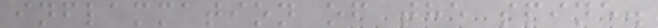inflammation of the spine.
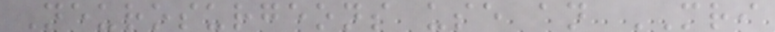Neurosurgeons use an MRI
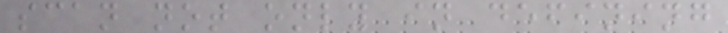scan not only in defining
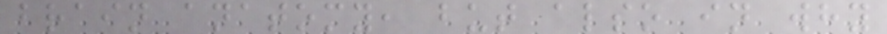brain anatomy, but also in why
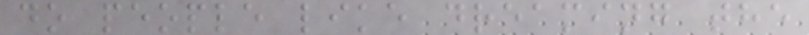do people like dreaming the
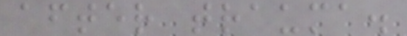after trauma.
